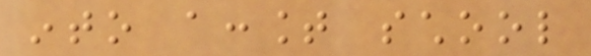into account school
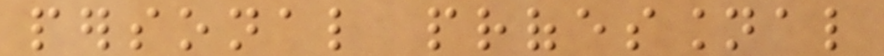personal professional
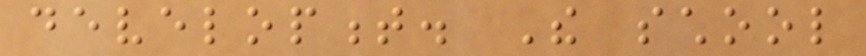development. The school
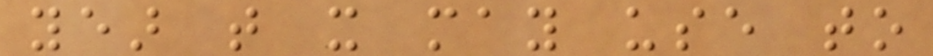year that it may use to
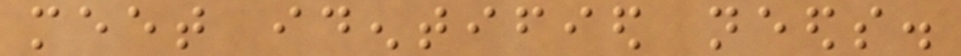meet identified needs.
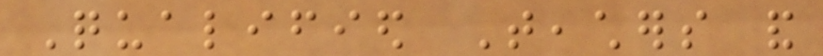Qualified Teachers and
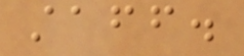staff.
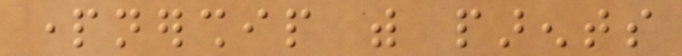partnership with parents
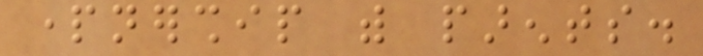partnership with parents.
